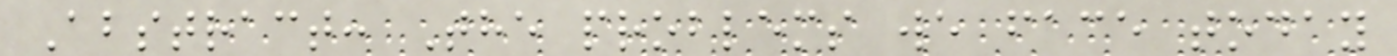Abstract: The problems we face today
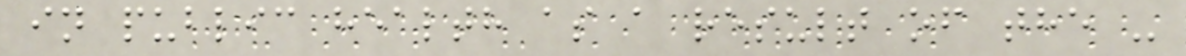in public health as a result of the -
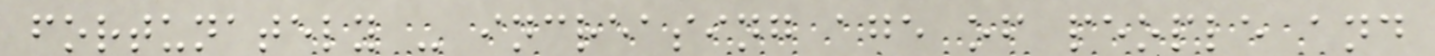fortunately - increasing age of people and
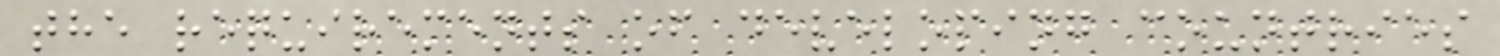the requirements of developing countries
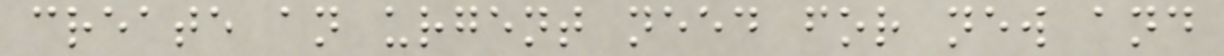create an urgent need for new and
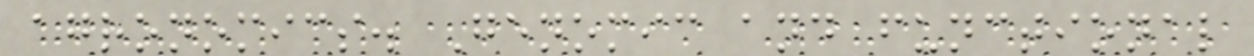agronomics. Genomic and functional
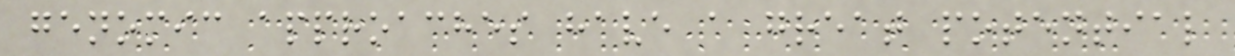genomic approaches have a great potential
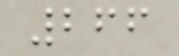266
